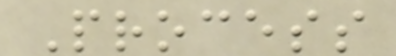Process
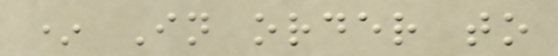* In order to
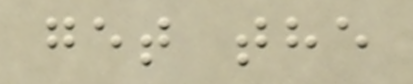get the
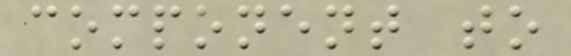component to
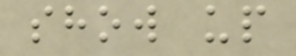show up
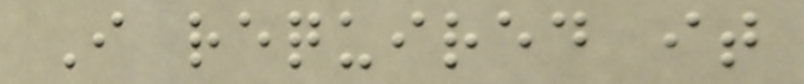I required it
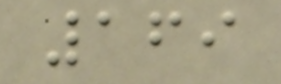169
